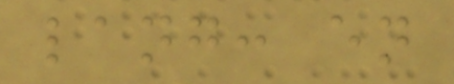lang: en
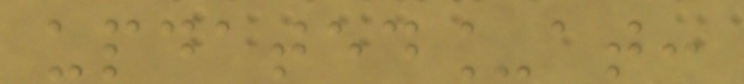updated_at:
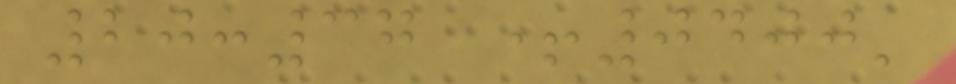20:37 +0400'
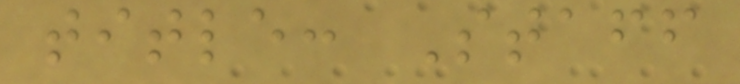title: Staff
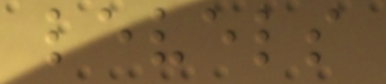levels
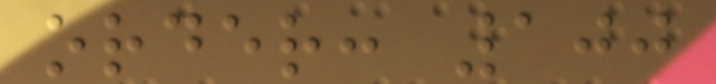order: 100
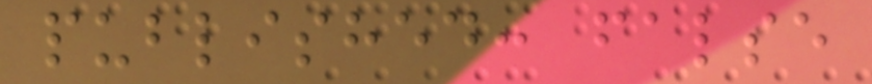published: false
